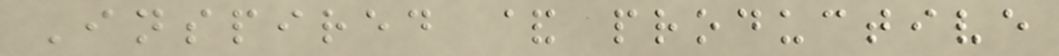Inspired & productive
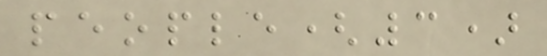people(3)
